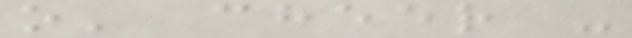o' cheer -
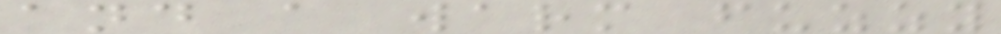and a warm fuzzy
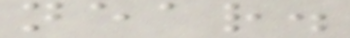near.
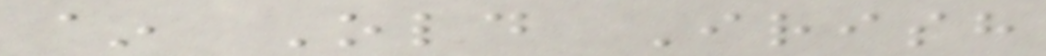~ Old Irish
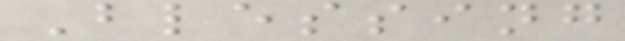Blessing
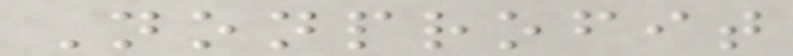Nonprofit
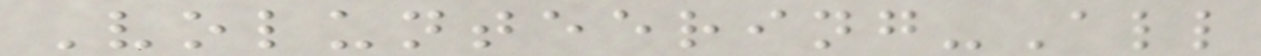Volunteering-All
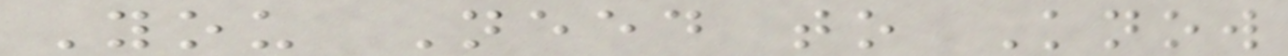You Need to Know
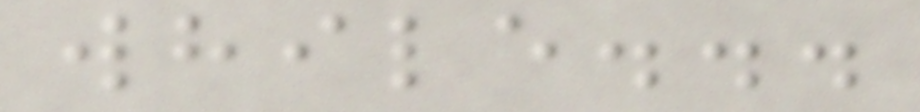while...
